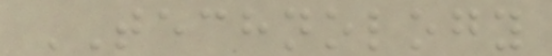TECHNOLOGY
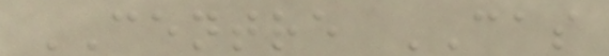CENTRE CAS
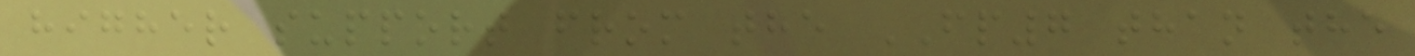higher support from the FP7 than the
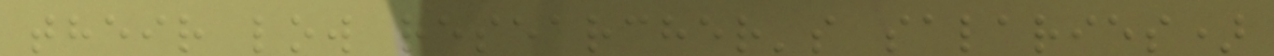their low researcher's salaries)
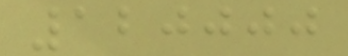120000
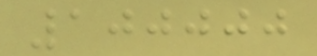100000
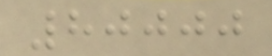80000
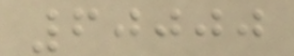60000
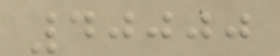40000
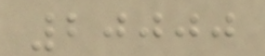20000
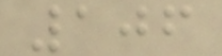106
